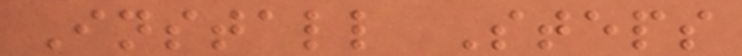Install Steps
